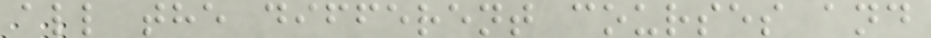all the different courses and
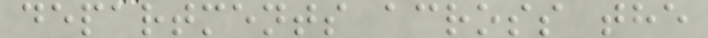departments across the
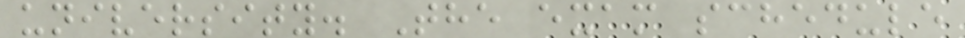university. The exam schedule
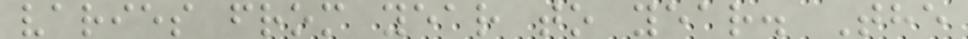varies from year to year. The
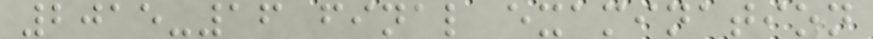2015-16 final examination
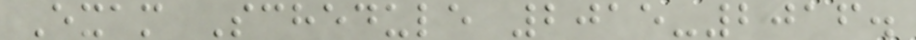Exam Schedule 2015-2016.
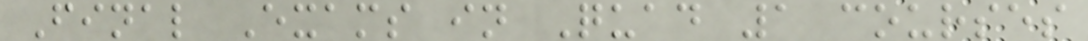Final Exams in Quad 1 courses
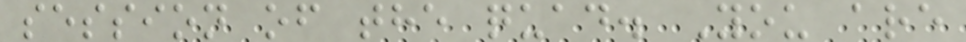session of the quad. You are
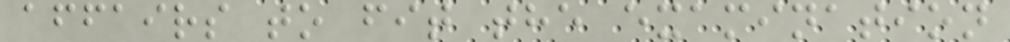affairs to fit the examination
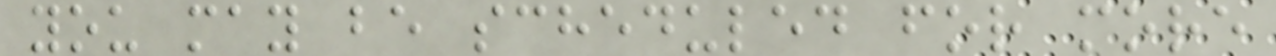you may be scheduled for more
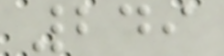249
